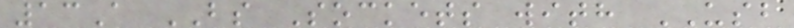13A BS Sockets with USB
